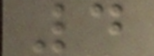4
